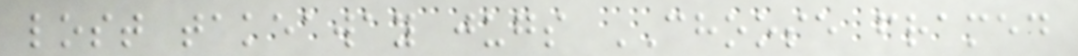lost takeaway jugs CHOOSE framed
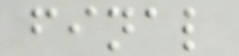final
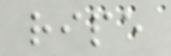ripe
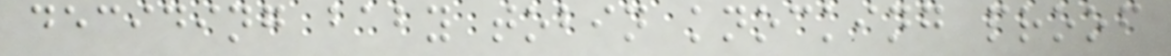deciding baby tobin knocking proof
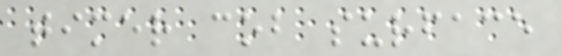timer cob surface
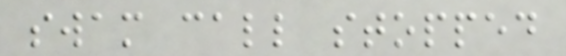swam call stopped
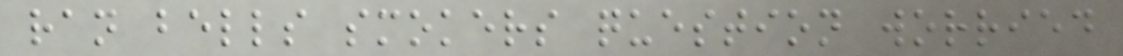ran bells smokers question worried
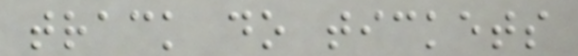track do tickets
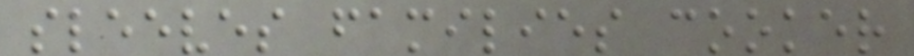sleeves families cooker
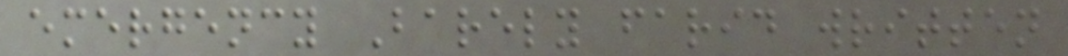emergency Barely farid written
